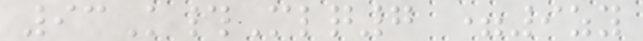93K#Mlq7 =9zy
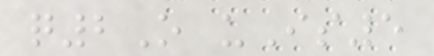q2O uIs5
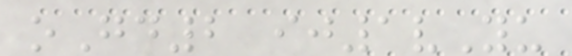oGd2 ij1vYu
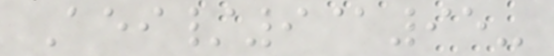Aei/9@95-
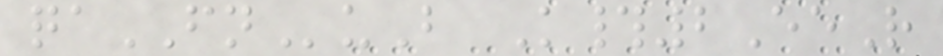qaFNuB K#2EeR
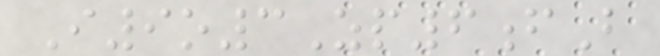I9o3Zp6fB
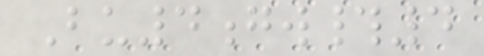Bu4gw#4
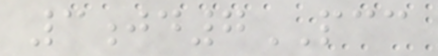3jd7PCC
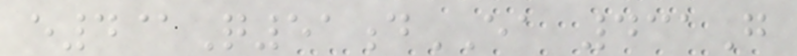e4@Q51dEA 431G
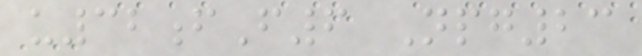u32fF6 Npg23
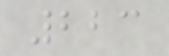223
